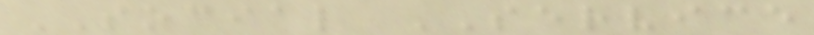SOCIAL SERVICE
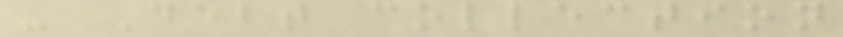- Debt collection
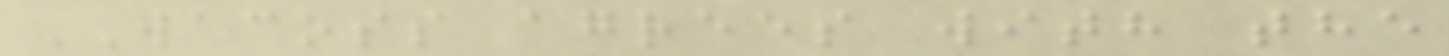WACOSS agrees with the
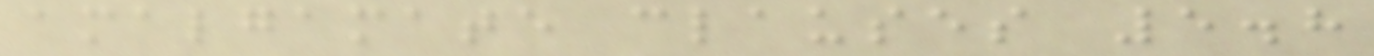amalgamate clauses 5.8
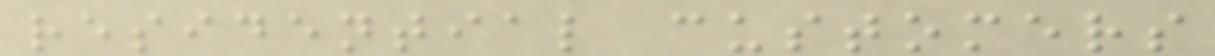residential customers
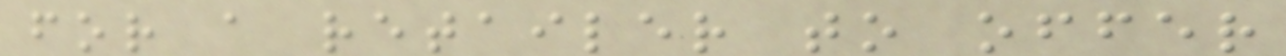for a retailer to offer
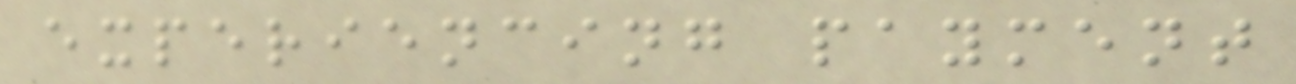experiencing payment
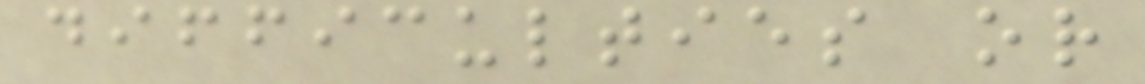difficulties or
